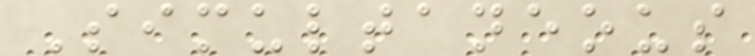Simultaneous
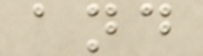and
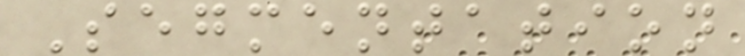Segmentation
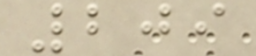209
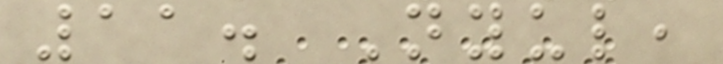11. Nyul,
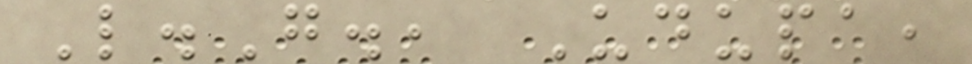L.G., Udupa,
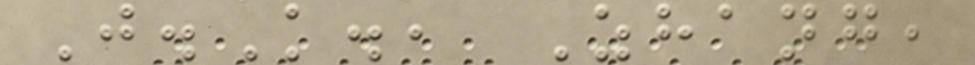J.K., Zhang,
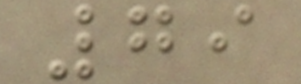79
